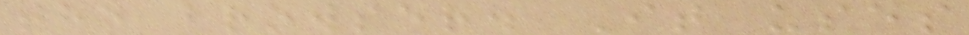the browser. It uses
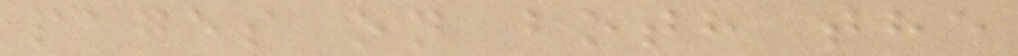pages on both the
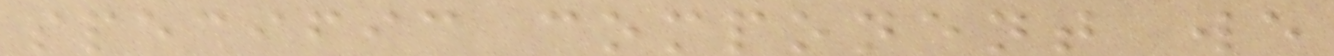specific component we
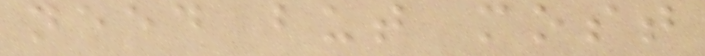need but most
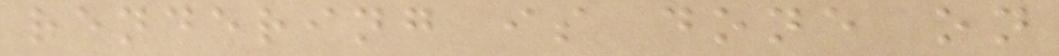rendering is done on
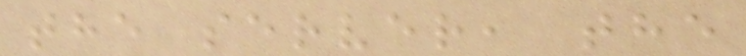the server, the
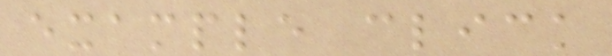example click
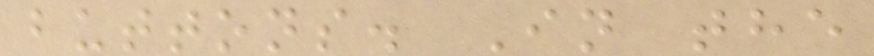buttons. In the
